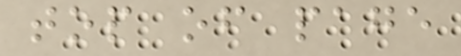top of page
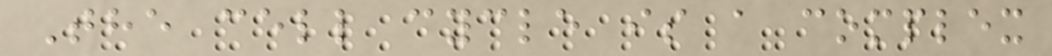The cell cycle is a complex
